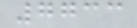7733
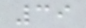39
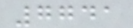7741
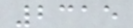2315
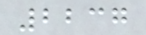2237
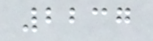2237
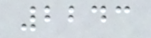2243
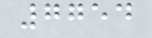7754
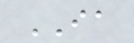IA
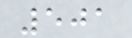501
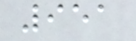951
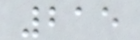215
